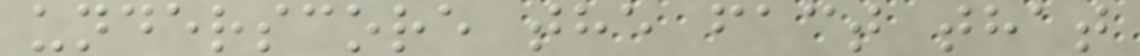underscore the fact that
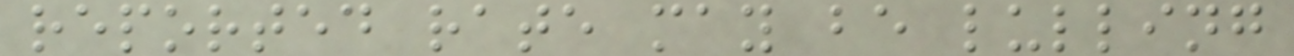reported rate may be lulling
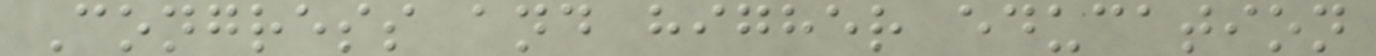Congress and higher education
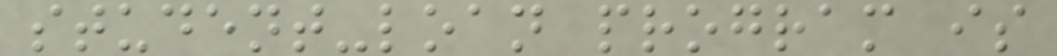student-loan program is
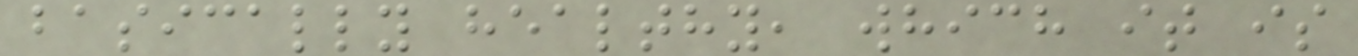basically healthy, which it is
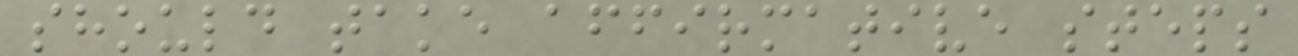should take affirmative steps
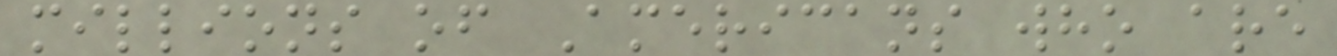millions of Americans who are
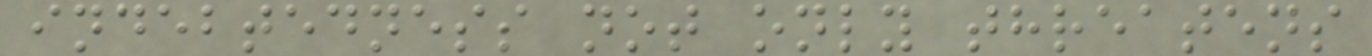indebtedness not only threatens
